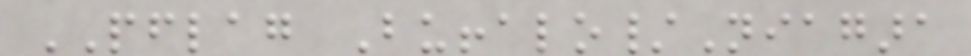PFLAG Buffalo/Niagara
